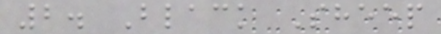2. Black Sheep
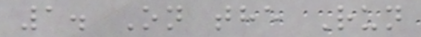1. On the Run
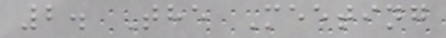2. The Meeting
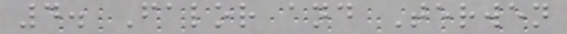4. Falor and Terwen
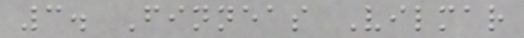3. Finneas Vilmar
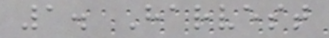1. Harvest
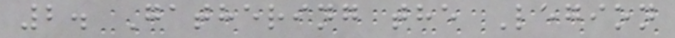2. Gathering the Legion
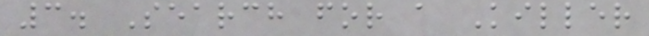3. Search for a Killer
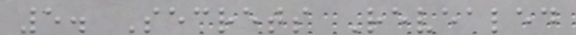5. Secrets Revealed
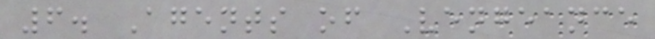6. Agents of Vengeance
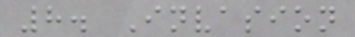8. Invasion
